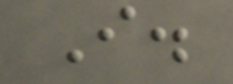I.
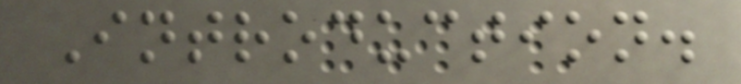Introduction.
